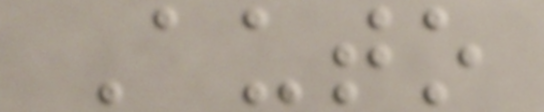Auto
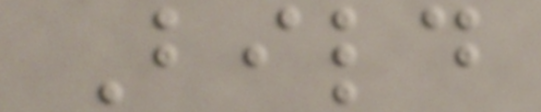Bild
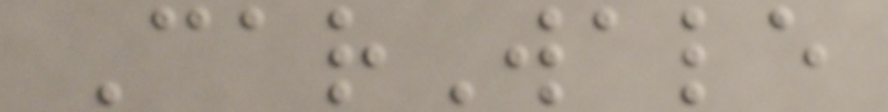CarWale
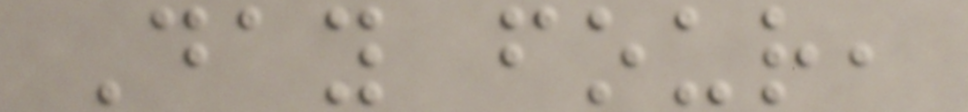Day four,
